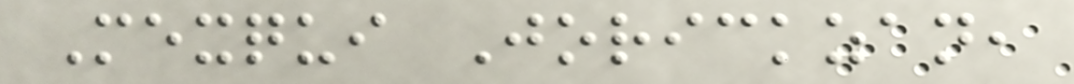Mexqui Jorickzan,
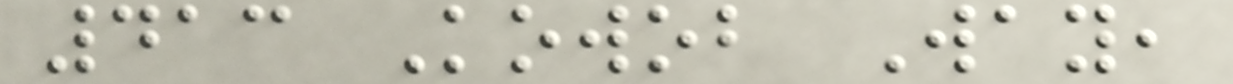413 Kowob Way,
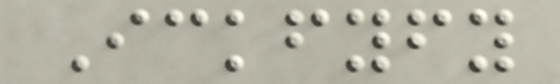Ickfyfy
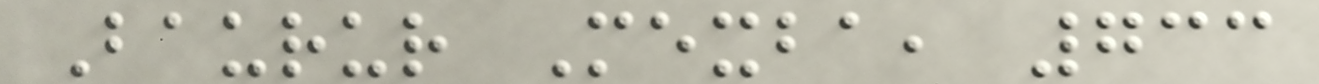Baurur Mexba, 733
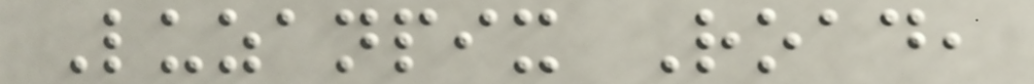Luzanpix Road,
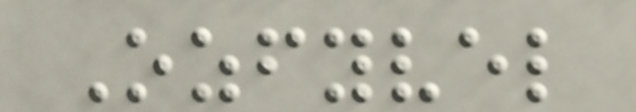Ozfyvel
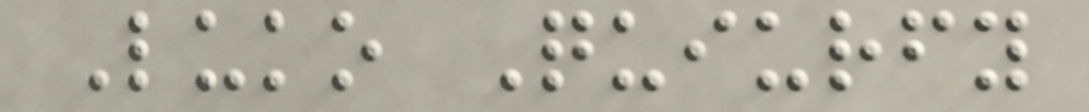Luko Quiurfy
